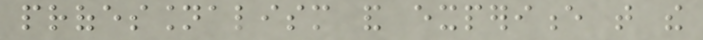professionalism and experience that the
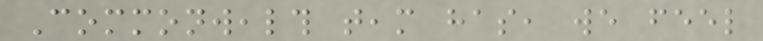Commonwealth team has, we feel
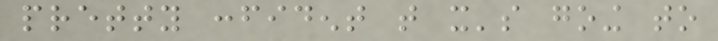pretty confident that it's going to
